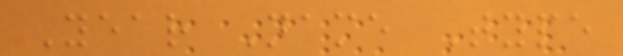Year Name Type
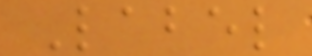Label
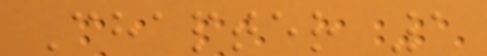Chapter 1
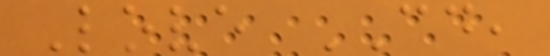Love CD,
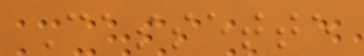Cassette
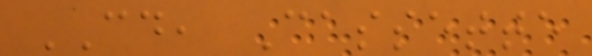CD, Cassette
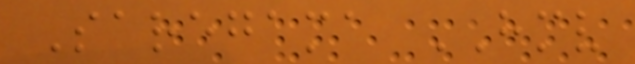Saregama HMV
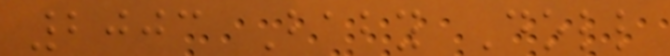2003 Baby Doll
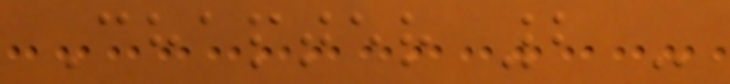Chapter 2 -
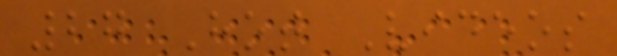27 Hot Videos
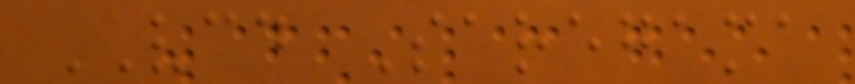VCD Saregama
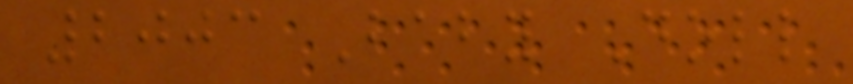2003 Baby Doll
